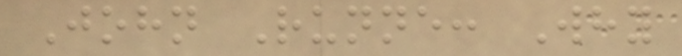John Runne: Why
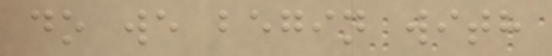do we begin with
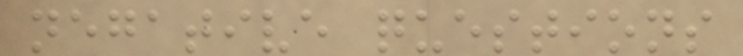negative questions
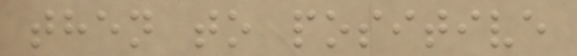then to positive
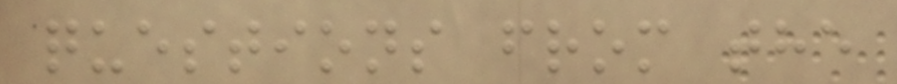questions from the
